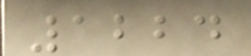1224
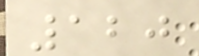120
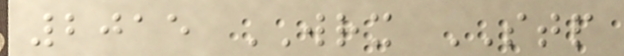2015 WRX STP
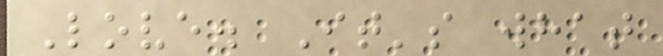Love. It's what
